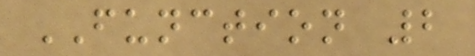FUNCTION 2
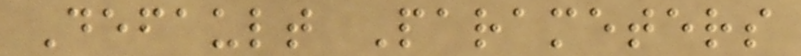Default Parameters
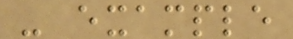- example
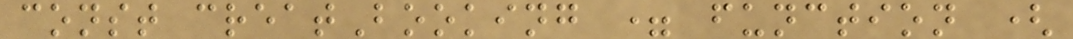const creatBooking = function (
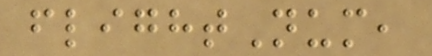flightNum,
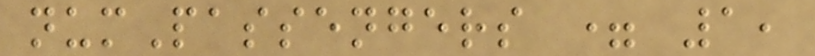numPassengers = 1,
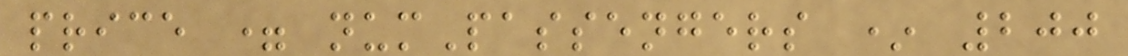price = numPassengers * 200
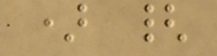) {
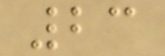23
